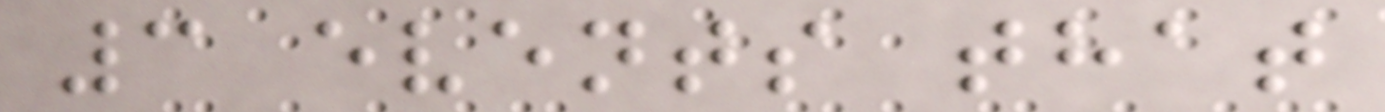3 events that
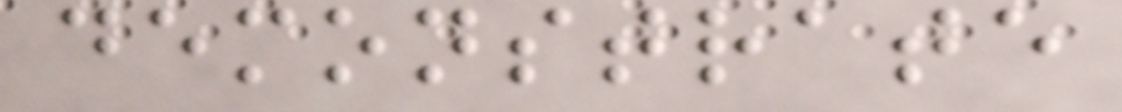demonstrate
